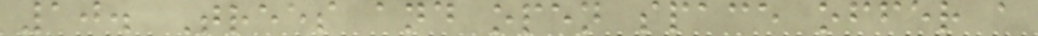10. Trees and open space offer a
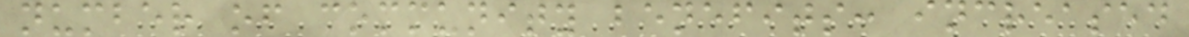number of community benefits: increased
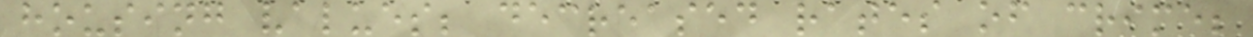housing values; decreased rates of crime;
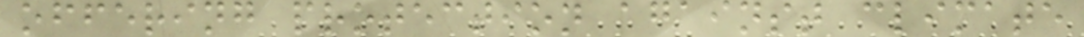offering protection against climate
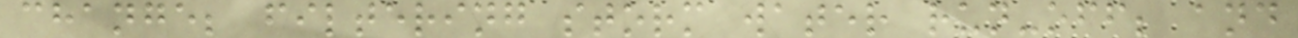change; filtering storm water run-off; and
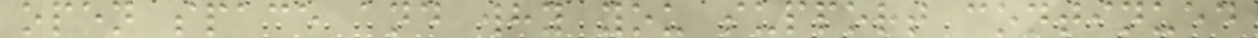open space and why you support continued
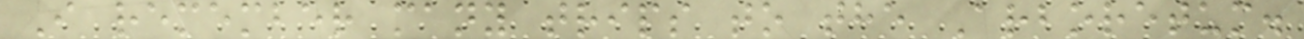I remember many trips to the Arboretum.
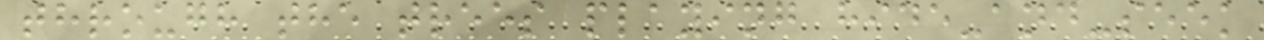through the trees playing hide-and-seek
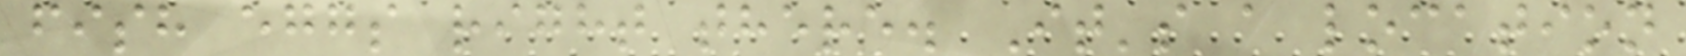fish eggs right there. It's a location
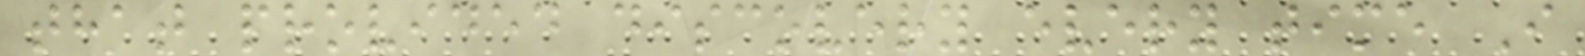that provided discovery every time I
